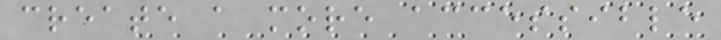create a more accessible
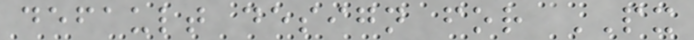default design for PX
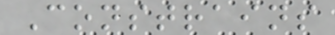Constrains
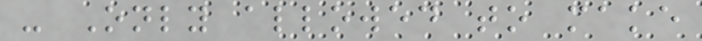- Only allowed to make
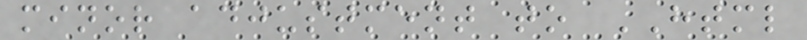minor adjustment to HTML
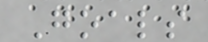Goals
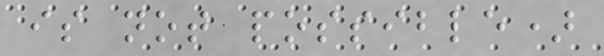is not possible)
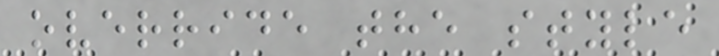override the style
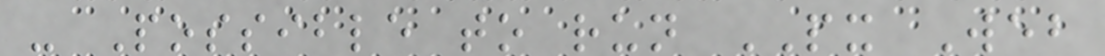- Possible to run PX Web
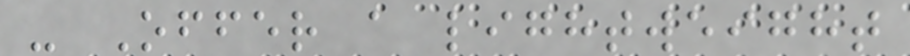- Offer a lightweight
